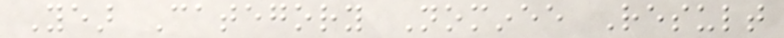Year Category Nominee Result
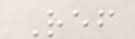Ref
